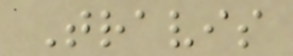Travis
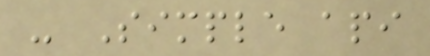- Simple api
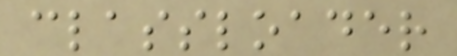classloader
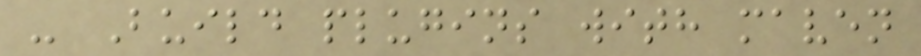- Build plugins with maven
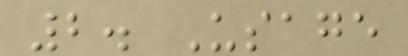2. Usage
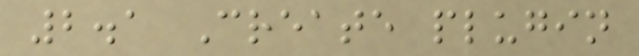2.1 Create plugin
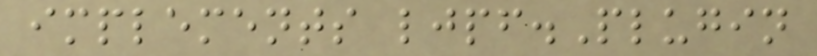implements ljpf.Plugin
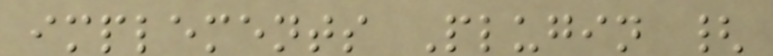implements Plugin {
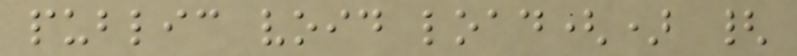public void load() {
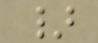}
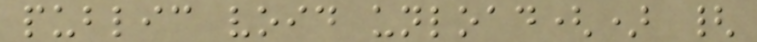public void unload() {
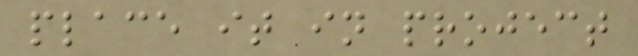place it in project
